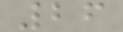26
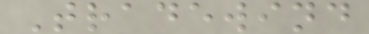Tradewind
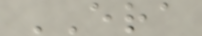ERA
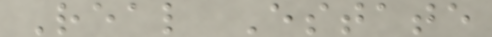Real Estate
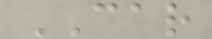CAR
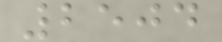2504
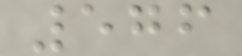576
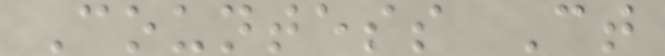Countess Ct
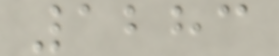1283
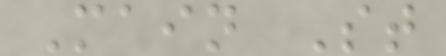Main St
